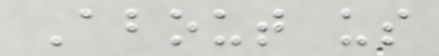About us
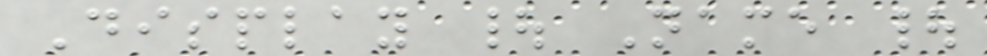Display | Name |
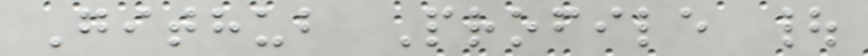Github Profile |
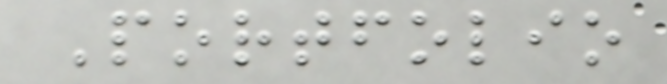Portfolio
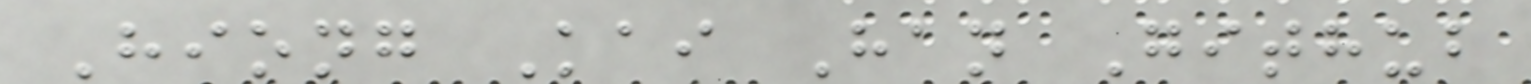Hiong Kai Han Github
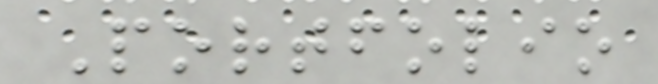Portfolio
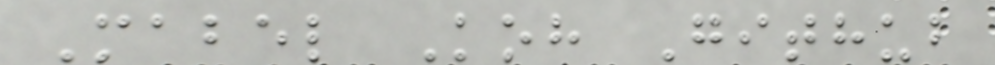Mabel Koh Github
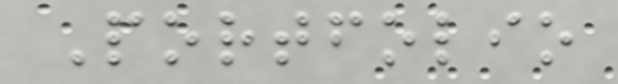Portfolio
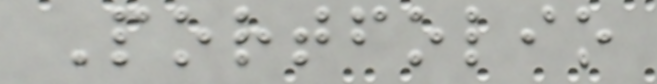Portfolio
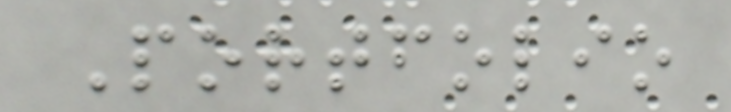Portfolio
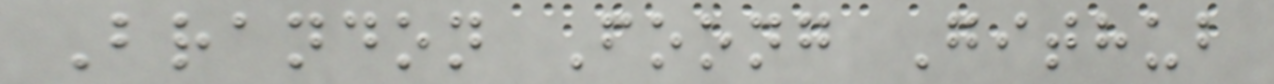Brandon Foong Github
